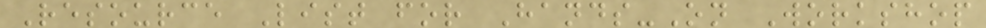Resource List for Hands-On Workshop
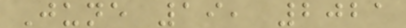June 19, 2021
